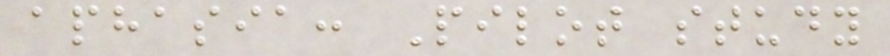aphasia: Pilot study
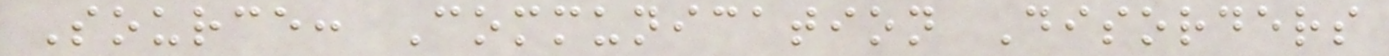Source: Communication Disorders
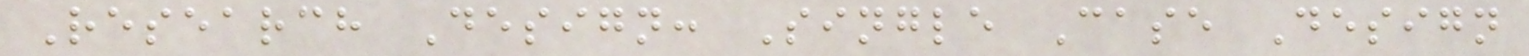Research Design: Single Case Design
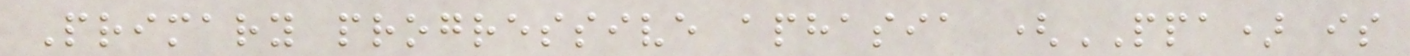Primary progressive aphasia (PPA) is
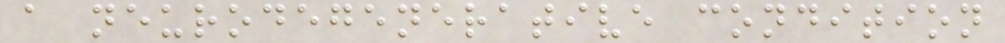a neurodegenerative condition
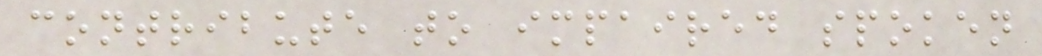contribute to impaired spoken
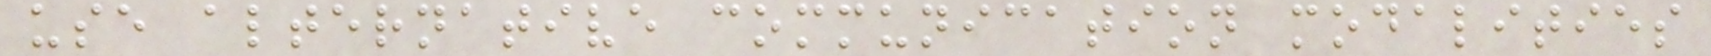use alternative communication modalities
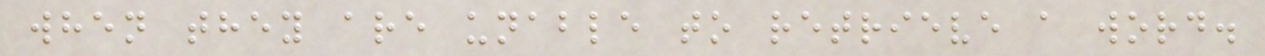when they are unable to retrieve a word.
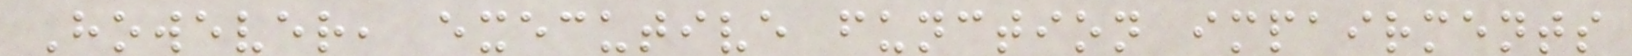However, executive function impairments
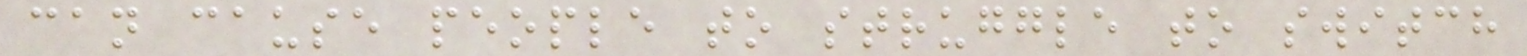can cause people to struggle to switch
